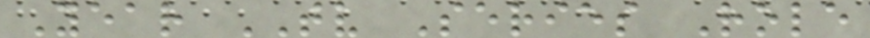Year TV Series Role
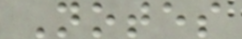Notes
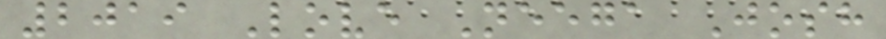2019 Love Neega Josh
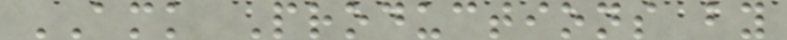AMK Productions by
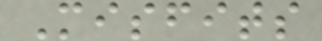Misfits
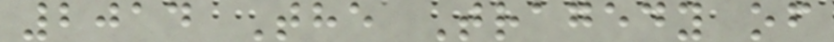2014 The Tragedy of
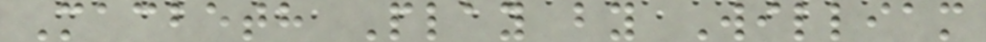Macbeth Play by William
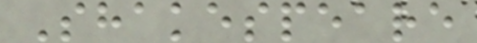Shakespeare
